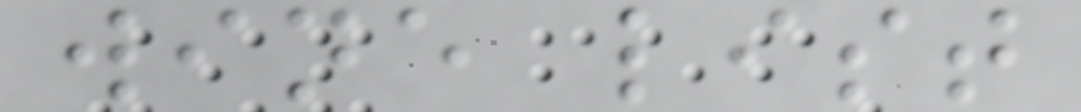wine list
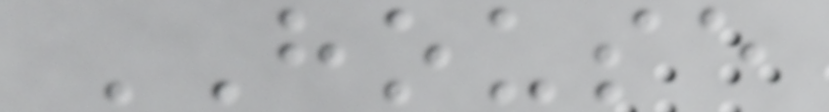HOUSE
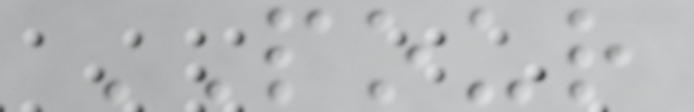POUR
